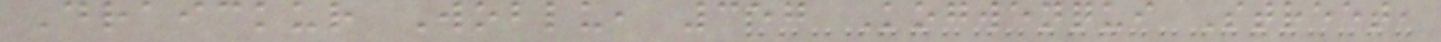Draickur Woblu, 357 Kogwenqui Street,
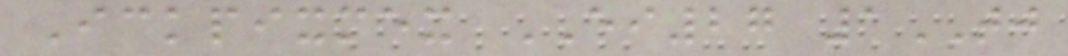Ickpixmex EI27 1TJ
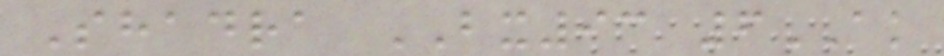Shadra BX93 6AK
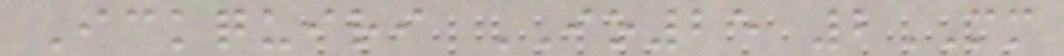Ickquiri IO25 2MM
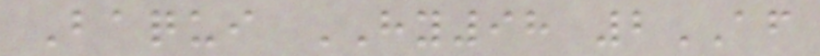Baqui HY98 2AF
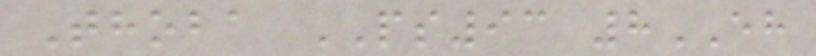Thoba PS93 8EH
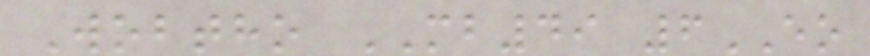Wobtho MB49 6EO
